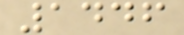1446
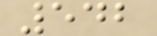542
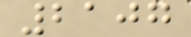2107
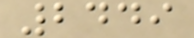2449
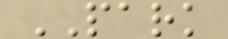PARK
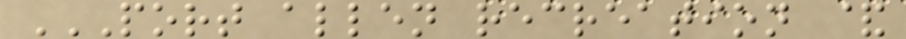PORT ALLEN RECREATION &
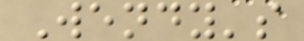Wendy's
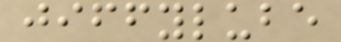jiffylube
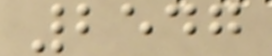2547
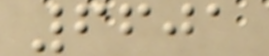6601
